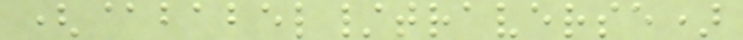(@babel/traverse)
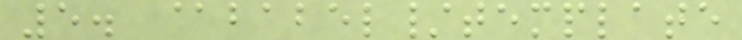5. @babel/template
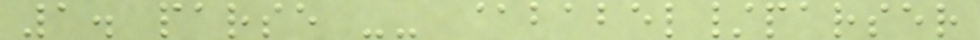1. parse -- @babel/parser
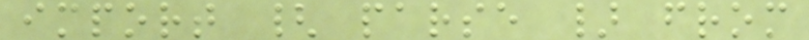import { parse } from
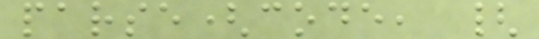parse(code, {
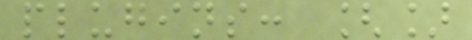plugins: []
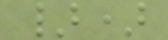})
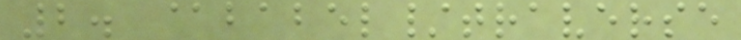2. @babel/traverse
